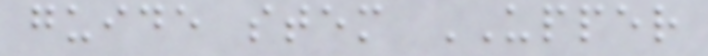guide stem UPPER
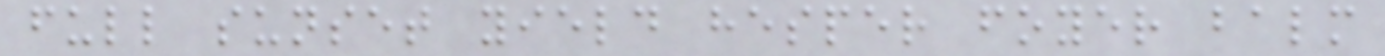full sunset yield hesper foyer balm
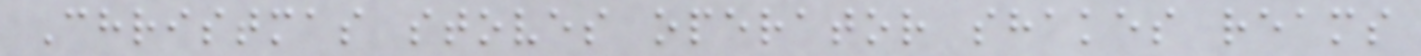Christmas stoves operator shakes reams
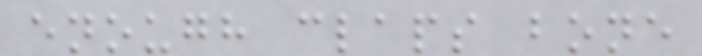enough claps bone
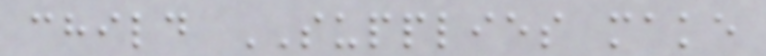child SUPPLIES make
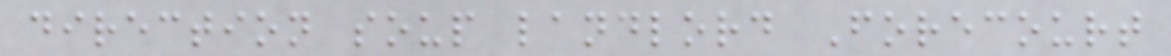direction soup landlord Forecourt
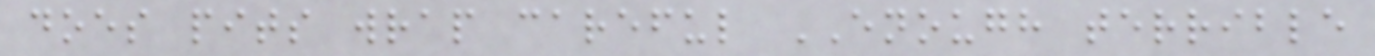does pits wrap careful ENOUGH terrible
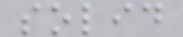solid
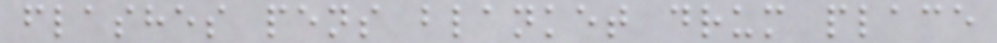flashes pens blanket drum place
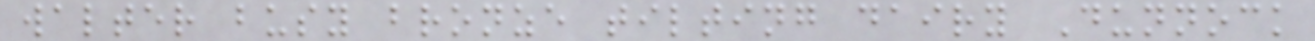walter busy bronze tilting dairy Dunnock
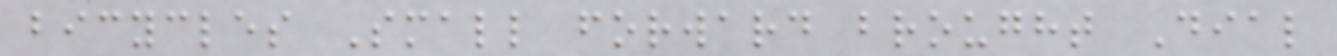bicycles Small forward brought Dial
